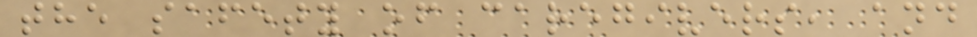the safety of caregivers, and
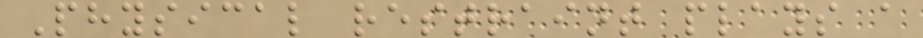Physical restraint plays a
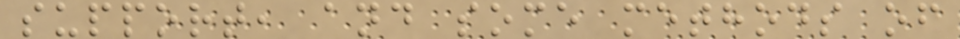support, and some methods of
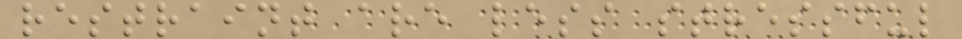restraint are less stressful
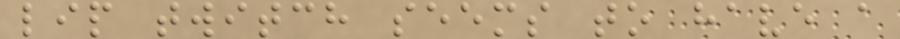lip twitch seems to have a
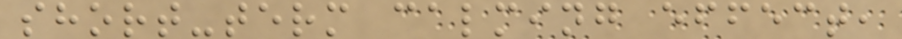short-term calming effect,
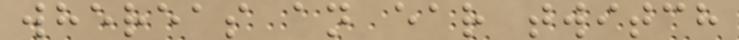whereas an ear twitch
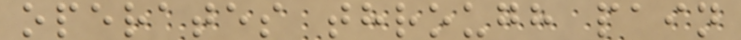operates through pain
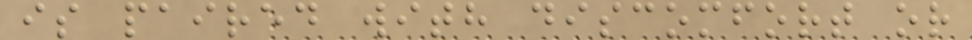is paired with discomfort or
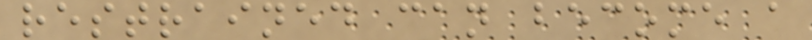restrained can become a
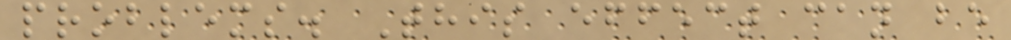problems. This effect can be
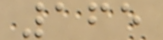165
